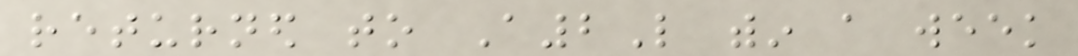returned to A2L within a week
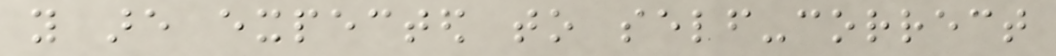you are expected to self-correct
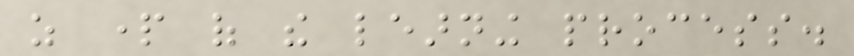as part of the learning process.
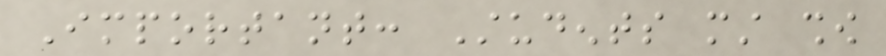Important: Students must show
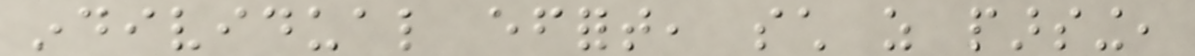individual effort, such as parsing,
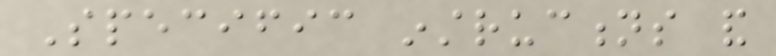Specific instructions and
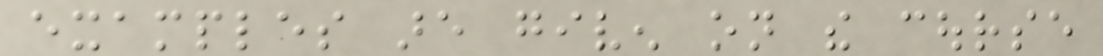examples are given on the course
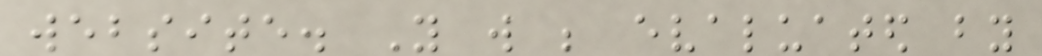website. You will be evaluated by
